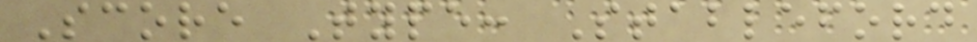Score Type: Stableford
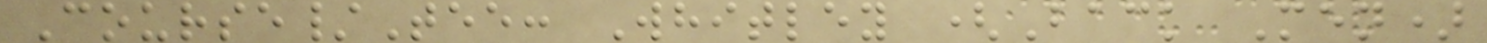Course/Tee: Whitley (Back Men)
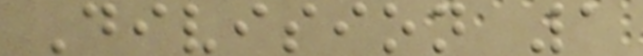Division 1
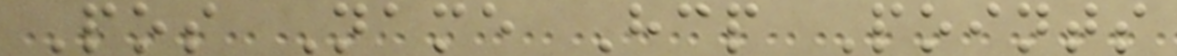Pos Name Hcp Points
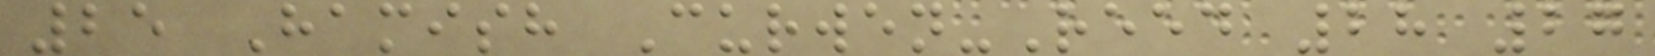25 Hamish Curwen-Reed 28 27
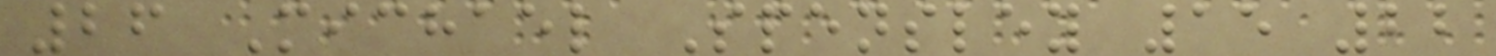26 Michael Spensley 15 22
